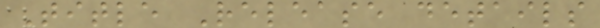Title Release details
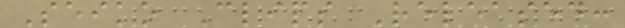Seiko Clips Released:
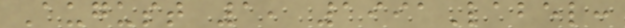August 1, 1991Label:
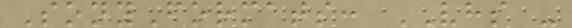SonyFormats: VHS -
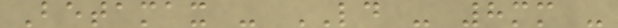Betamax - LD - 8mm -
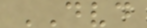DVD
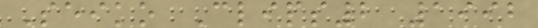Seiko Clips2 1992
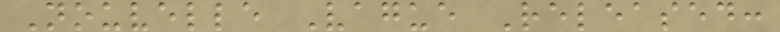Nouvelle Vague Released:
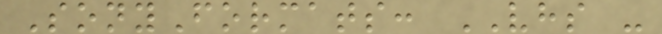SonyFormats: VHS -
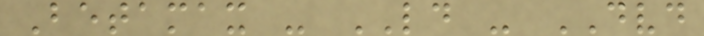Betamax - LD - DVD
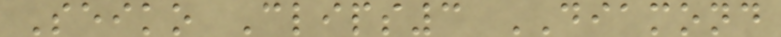Seiko Clips3 DIAMOND
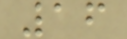16
